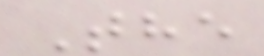The
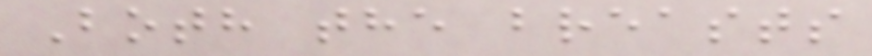Both the breasts
